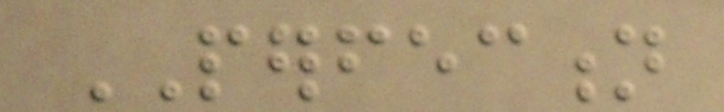PERFECTION
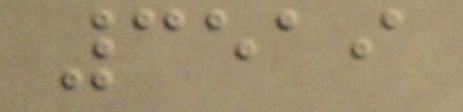3519
